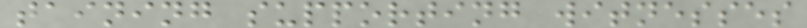taining supporting witnesses
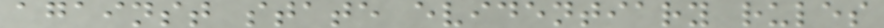against state evidentiary rules
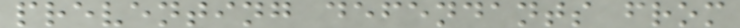preventing defendants from
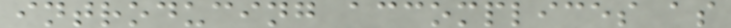introducing accomplices as
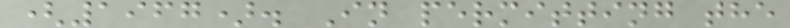(1967). In permitting the
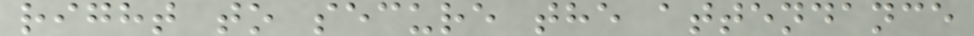right to secure the attendance
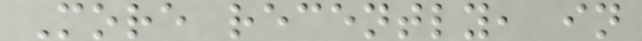More recently, in
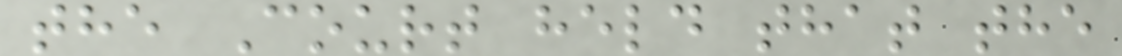the Court held that the
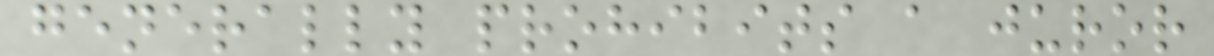generally prohibits a juror
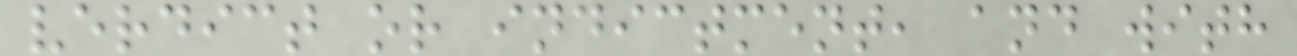verdict or indictment, and with
